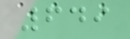649
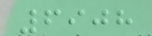6908
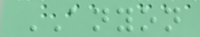ANYON
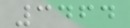3464
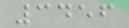3456
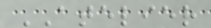ATELIER
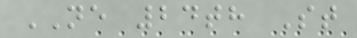NE 24th St
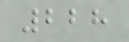228
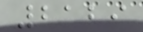2129
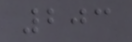203
